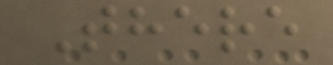There
